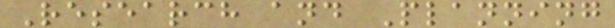Research and Planning
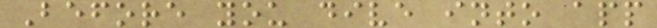Before you dive into app
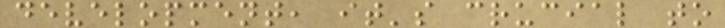development, it's crucial to
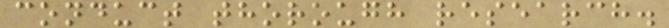conduct thorough research.
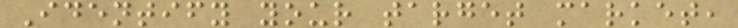Identify your target market,
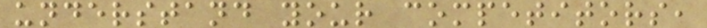understand your competitors,
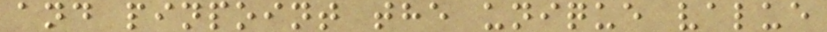and pinpoint the unique value
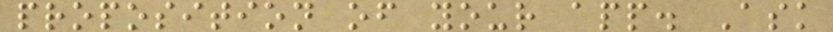proposition of your app. Ask
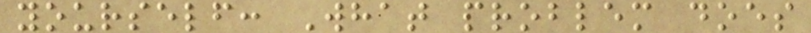yourself: What problem does
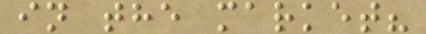in the market?
